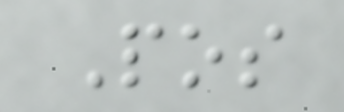Pos
